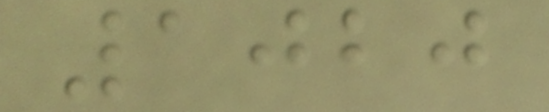1020
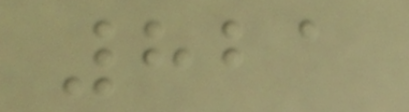821
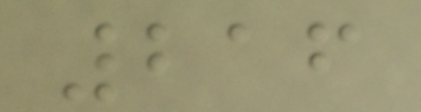216
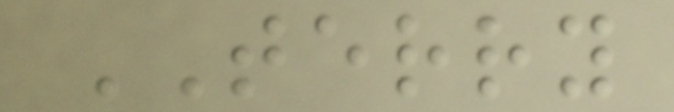TERRY
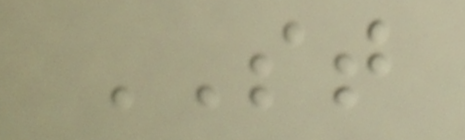ST
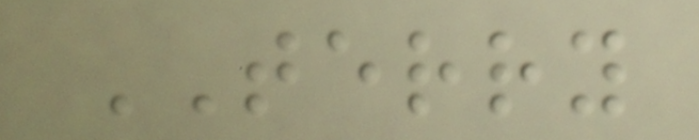TERRY
